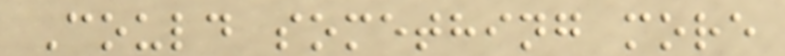Could something more
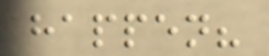happen?
